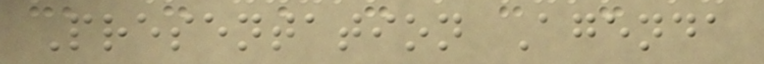Presentation Agenda
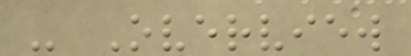- Overview
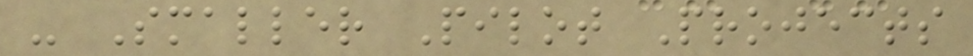- Smaller Pilot Projects
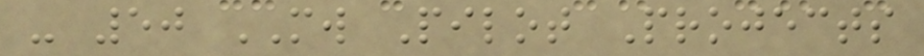- 50 MW Pilot Projects
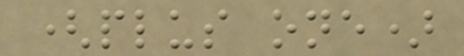(plus one)
